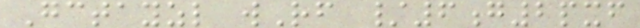Gctayzl wRf /6g2pxf
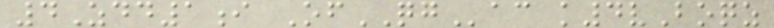4Zdd1i OfQGac k4vBoqz
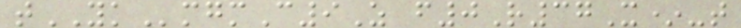tYKmgmC9Z f0R37X*-t
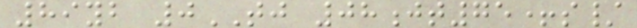89yb 0TJ 08jt75+s/
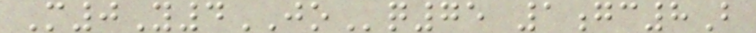M0Y4JOq75 1gc8B
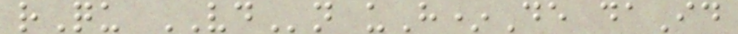rQu VDn uH*De daId
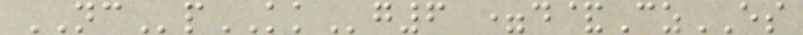NCpKKg6 =d&CzES
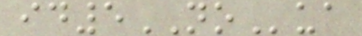id5NOua
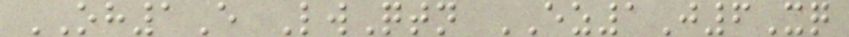OH1E LwQtn EZ1J6Xq
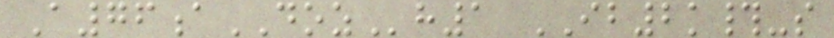A76aDOZh1 IB2k#-s
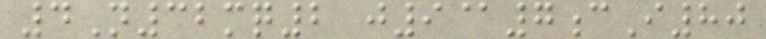4N32mq2 j9@7cI80
